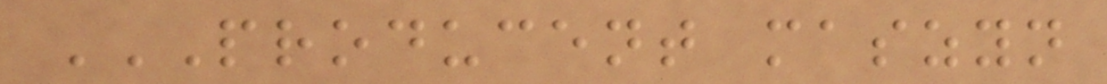PRODUCENT MASZYN
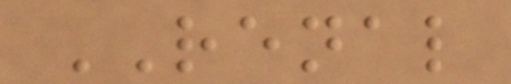RENAL
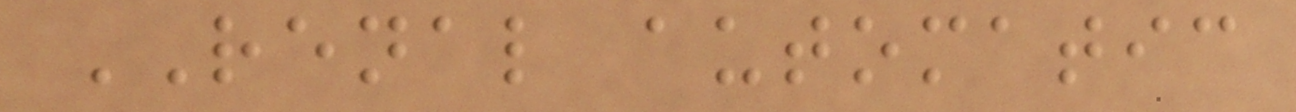RENAL automatic
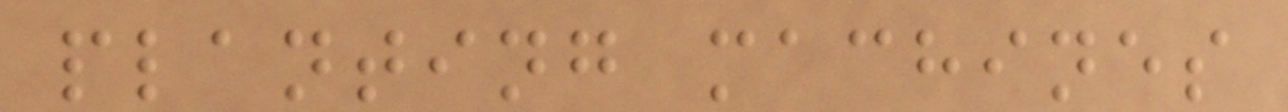planting machines
